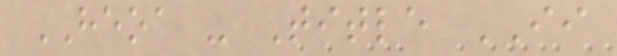HEOA - Title II
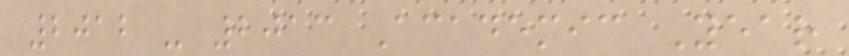2012 - 2013 Academic Year
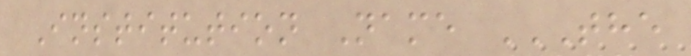Institution Name THE
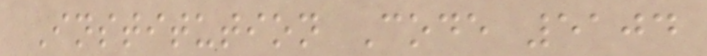Institution Code 5104
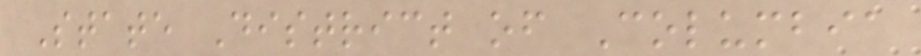State District of Columbia
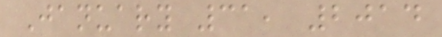January 31, 2014
